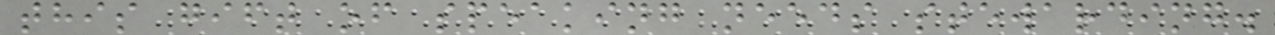this gift of speaking needs stewarding.
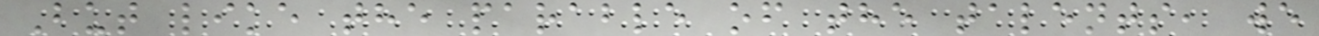But like the parable of the talents, we
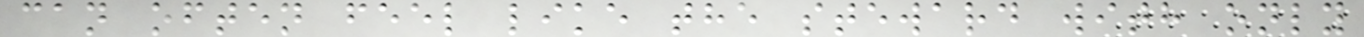can often feel like the steward with only
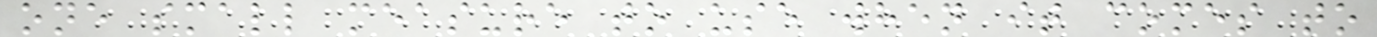one small measure to use when it comes to
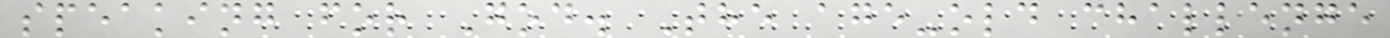speaking for God. The age-old challenge
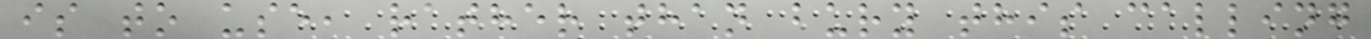is to use, rather than bury this calling
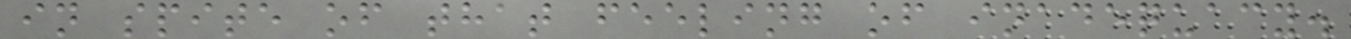in spite of that feeling of inadequacy.
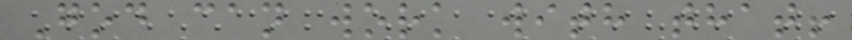God can work with that!
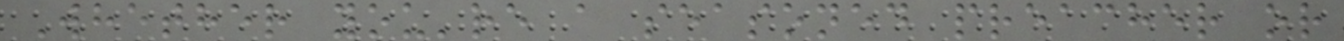Whether you're a seasoned preacher or
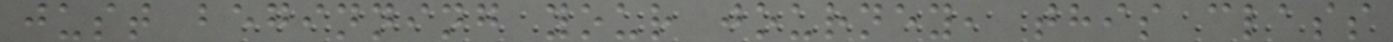just beginning your journey, this class
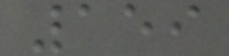159
